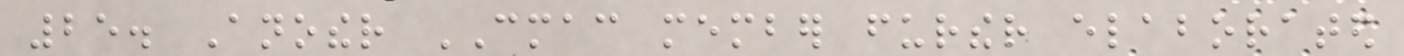25. Another CMAC member further elaborated
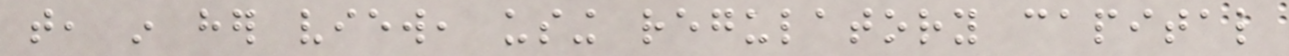that, in her view, using regulatory capital
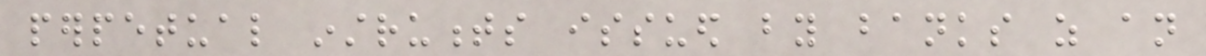perpetual instruments issued by banks as an
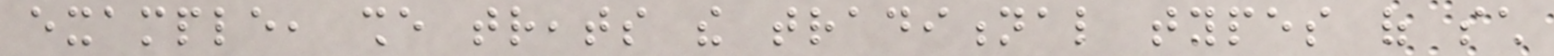example, she treats the traditional types of such
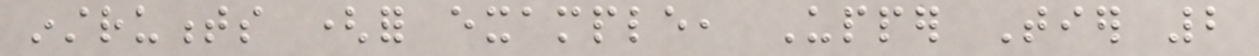instruments (for example, Upper Tier 2
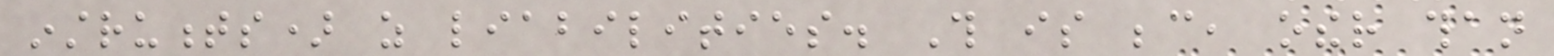instruments) as liabilities. This is because, other than
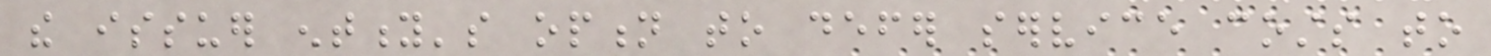the issuer entity's option to defer service costs to
